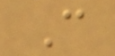C
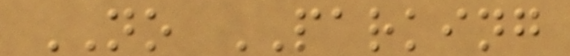NO PARKING
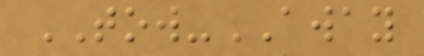TOW-AWAY
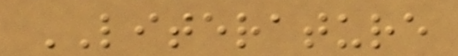LITERATURE
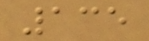135
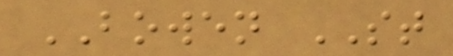BOWEN ST
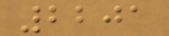2201
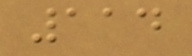114
